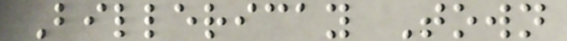Billericay Town
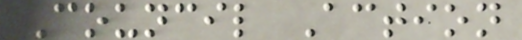Council Action
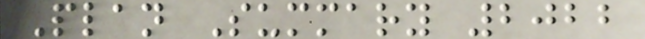Plan Summary 2022
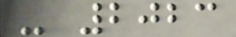- 2023
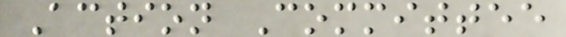Action Committee
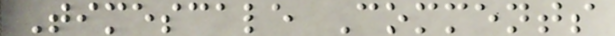Timescale Comments
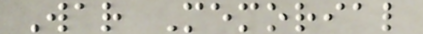War Memorial
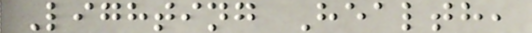Lighting Health,
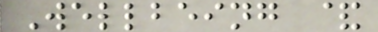Wellbeing &
